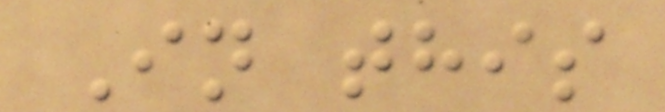In this
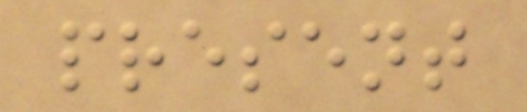present
